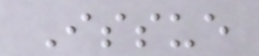Issue
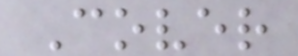Cover
